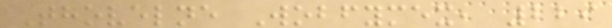Thovelne Wobfymex, 229
